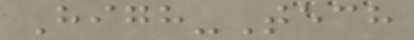High-Tech
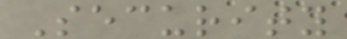Security
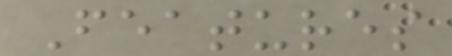Features
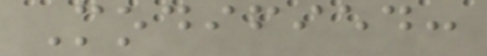Modified:
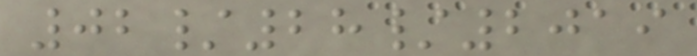02/28/2019
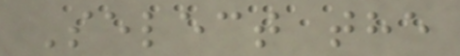Select the
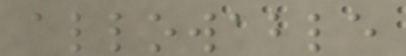allowable
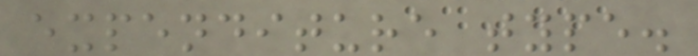expenditure type.
